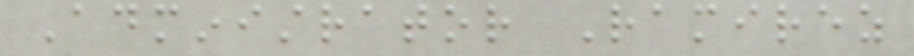Administrator Ramirez
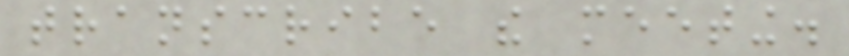transcribe the meeting.
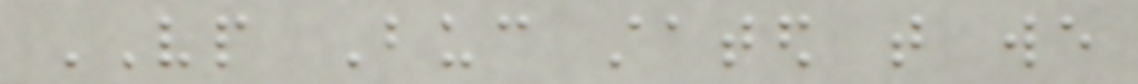VP Buc stated that we
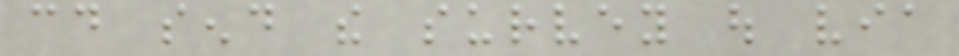could send the survey out via
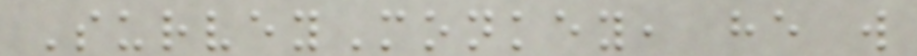SurveyMonkey, he will
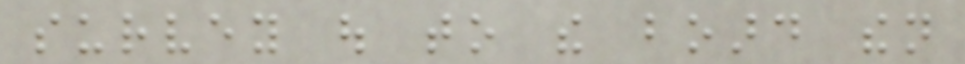survey out to the board then
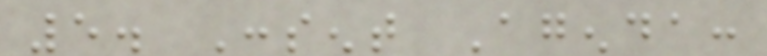5. Consent Agenda:
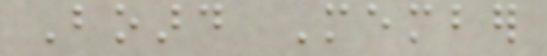Board Member
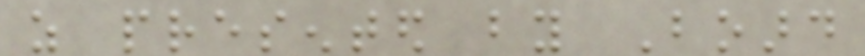as presented by Board
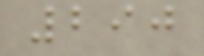290
